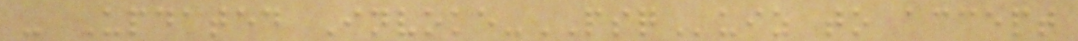- Updated Invoke-PSQuiz to accept
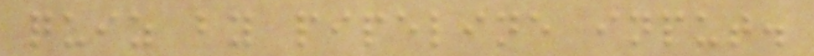quiz by pipeline input.
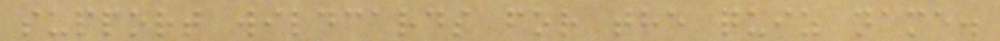support wildcards for the quiz name.
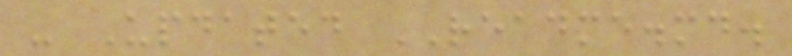- Updated README.md.
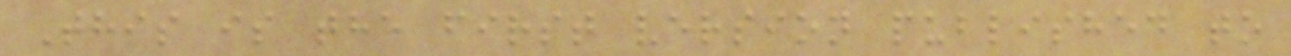This is the first version published to
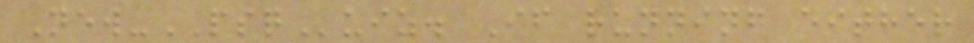New-PSQuiz. If running either
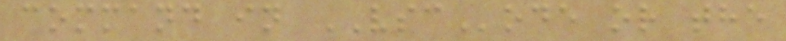command in VSCode or the
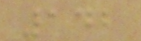142
